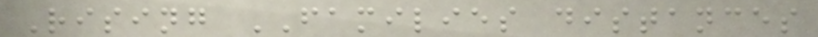Rising FAMILIES distances
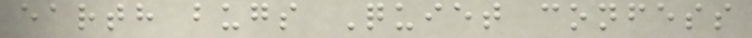earth bugs Quiet confess
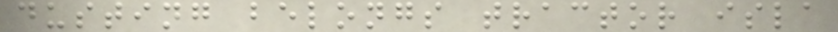dusting belongs tractor isla
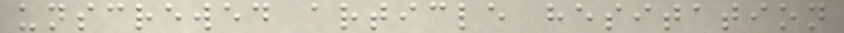unscrewed article hesitation
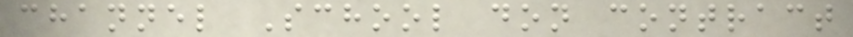channel School don contract
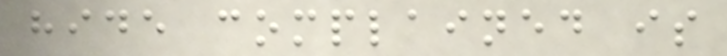hide complained is
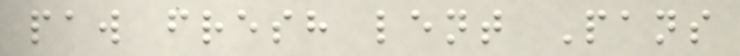paw fresh lent Pans
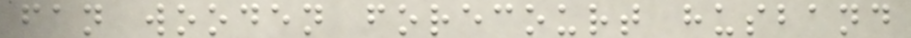fan wooden forecourt husband
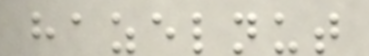hazelnut
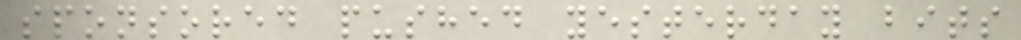sponsored pushed yesterday bits
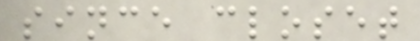since closet
